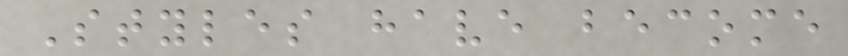Styles have become
